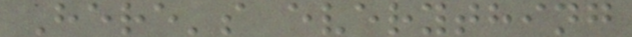Here's everything
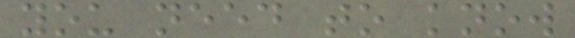you need to know
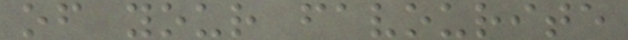of your favourite
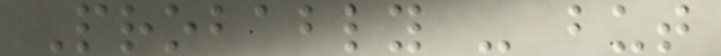Probably - but
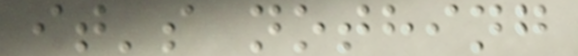it's nothing
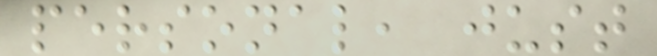personal, just
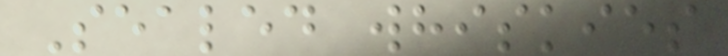Sealed whiskies
